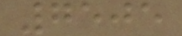7505
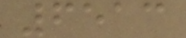6513
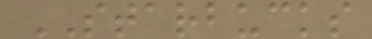STARBUCKS
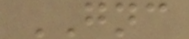GNC
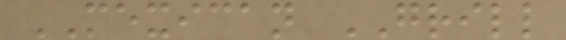MEXICAN GRILL
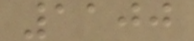1100
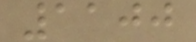1100
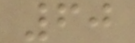60
